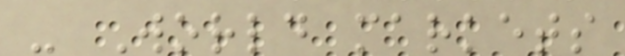- World markets
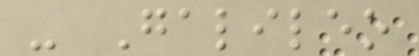- Galileo
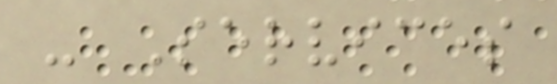- Services
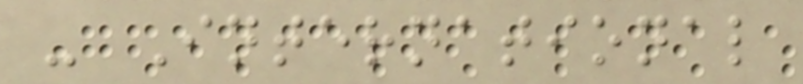- International
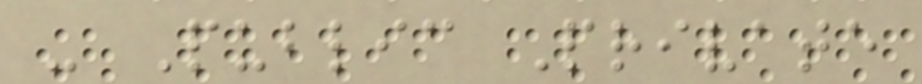- Public Private
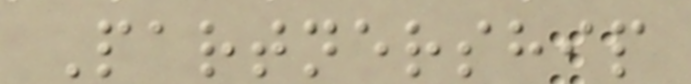Partnership
